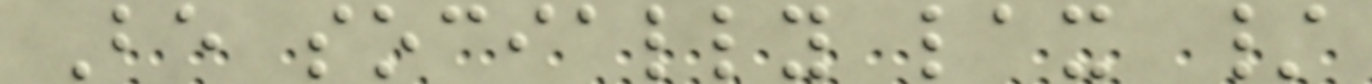Be socially lax /
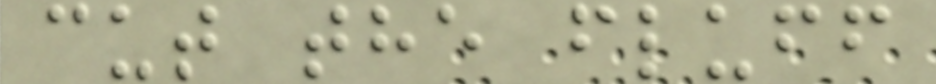cut the fluff
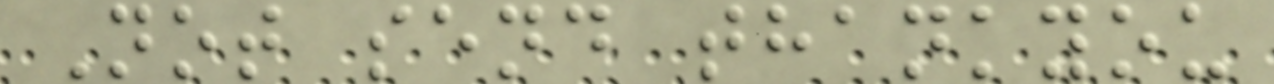Not send thankyou
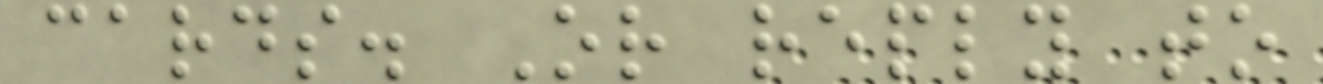cards. Or reply to
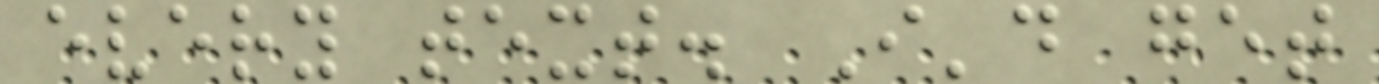every text. I'd get
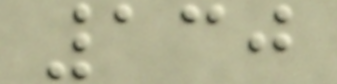130
